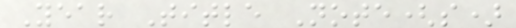Year Title Note(s)
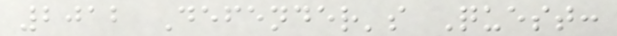2012 Defender's Quest:
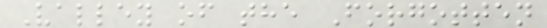Valley of the Forgotten
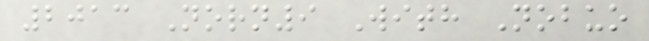2013 Norn9 With Nobuo
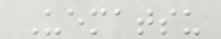Uematsu
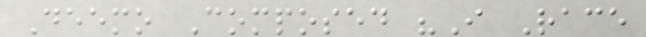Deemo Composed "I Race
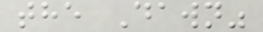the Dawn"
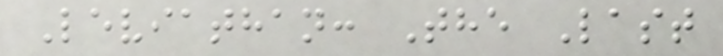Leviathan: The Last
